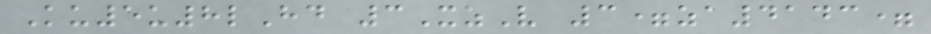Ku5u8lHd 3XzV 3=za4143=
